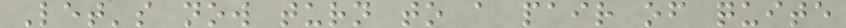Let's now turn to a pair of quite
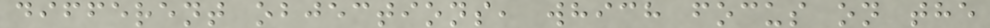different objections, which focus on the
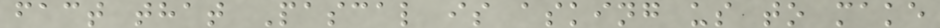fact that Pascal is asking us to make
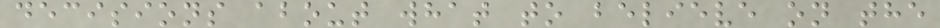decisions about what to believe on the
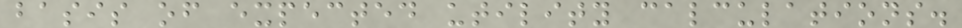basis of expected utility calculations.
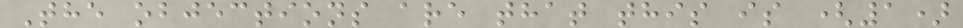The objections are that this is (1)
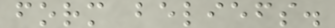form beliefs.
